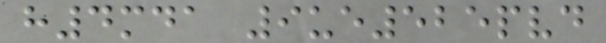h4mda 9ue525pvd
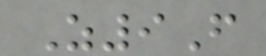Z9F
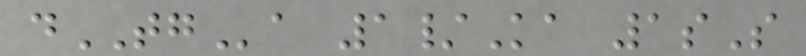dTGa 1/Ka 1sS
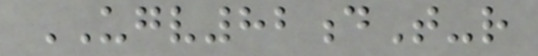UGV82dT-r
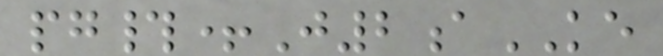pg#+J2aKE
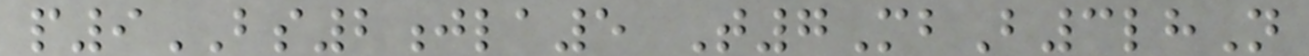p9BS2jla5 T7MbB3lhN
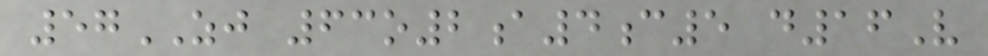57ZJ 63o2a4c5 d16V
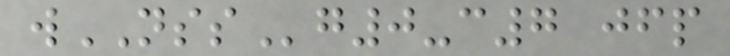wNSSg0-c7 jfp
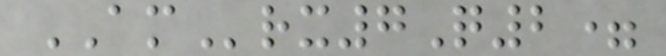AMrx7Q2=
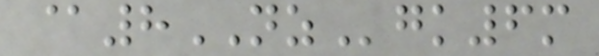@8NZgk6m
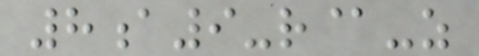8a9-r@-z
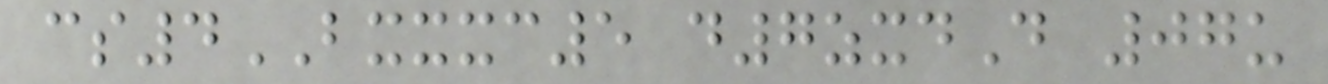cs4BXXXC5 d7zxdD 07u
